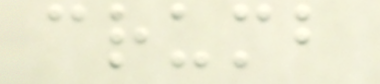crumb
